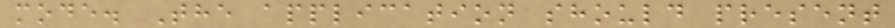mode. The application should present
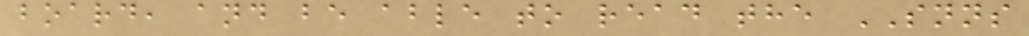board, and be able to read the SNNS
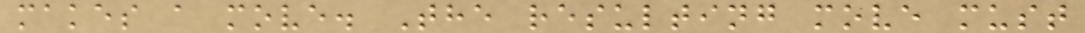makes a move. The resulting move must
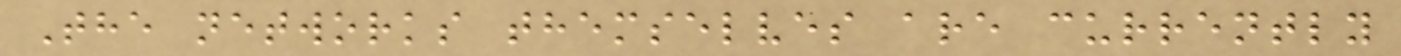The networks themselves are currently
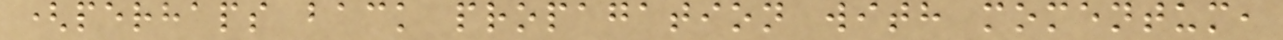(perhaps back propagation with momentum,
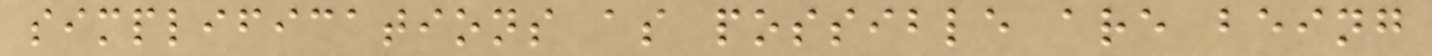simplifications as possible are being
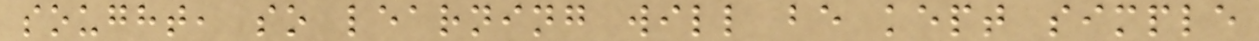sought, so learning will be kept simple
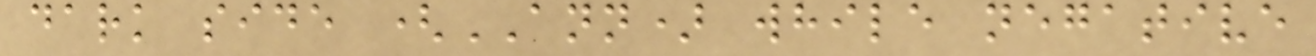dark side (ANN) while negative
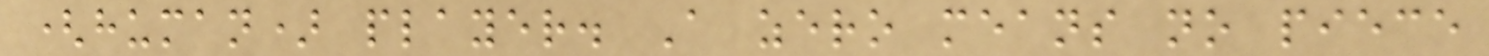(human) player. A zero means no piece
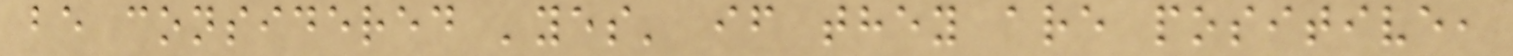be considered 'yes' if they are positive,
